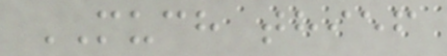MUCH thief
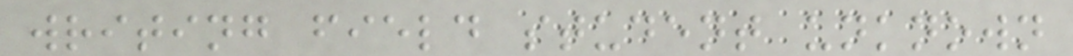writing field student unknown
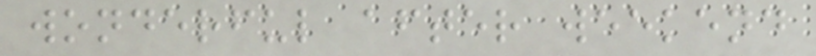wonderful after weekend
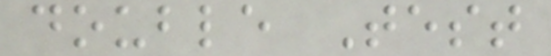double Test
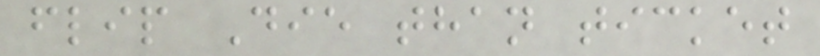flip Die than ticket
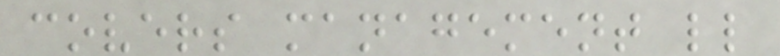covers management ll
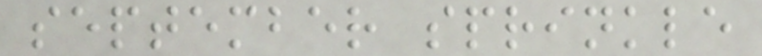september sprinkle
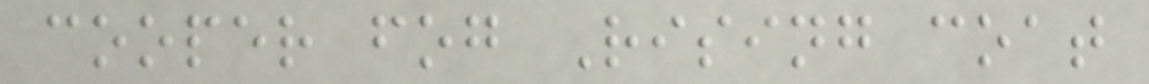cooper fog Rising coat
